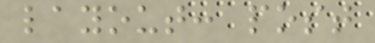layout: post
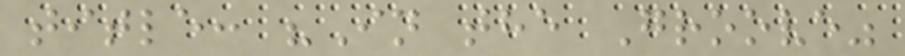title: "In the Groove"
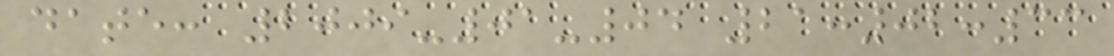date: 2009-01-04 21:02:33
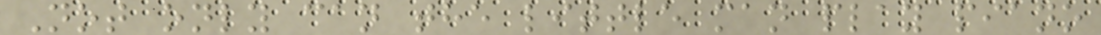Not only can the little man play piano
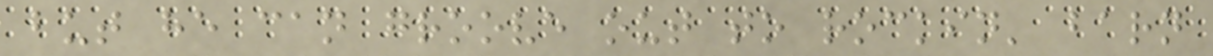but he can groove out to rockin' barn
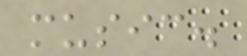music.
